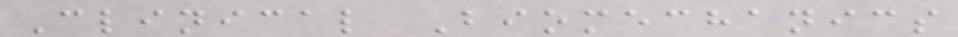Clinical Biomechanics
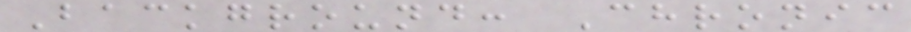Background: Chronic
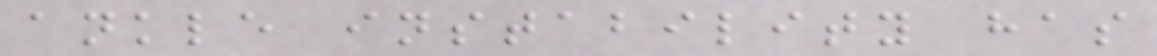ankle instability has
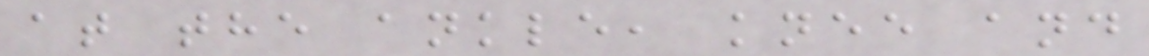at the ankle, knee and
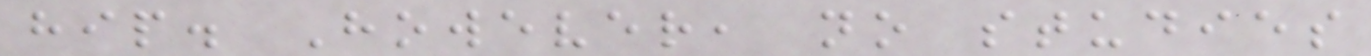hip. However, no studies
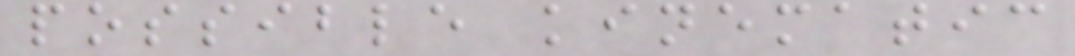possible kinematic
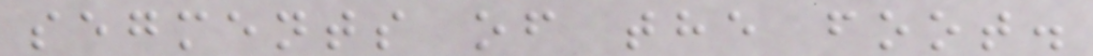segments of the foot.
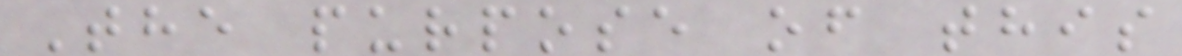The purpose of this
